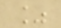%
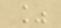%
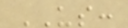US:
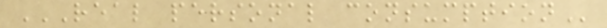REAL PERSONAL CONSUMPTION
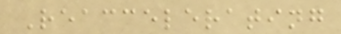Reaccelerating
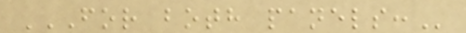FOR BOTH PANELS:
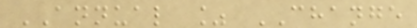ANNUAL % CHANGE
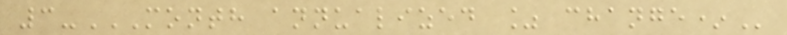3-MONTH ANNUALIZED % CHANGE*
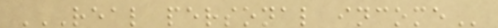REAL PERSONAL INCOME
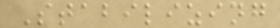Stabilizing
